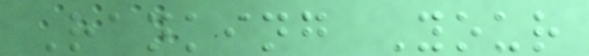Ranking Your
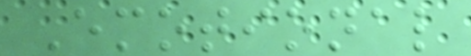Emotional
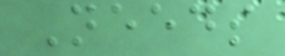Needs
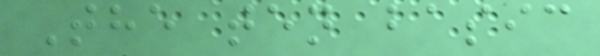The ten basic
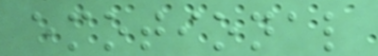emotional
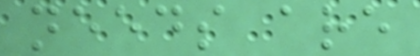needs are
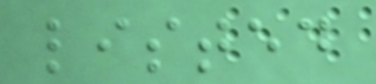listed
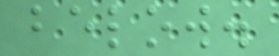below.
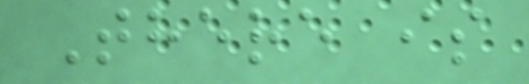There is
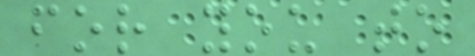for you to
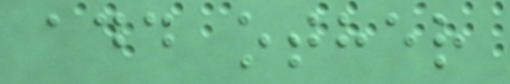add other
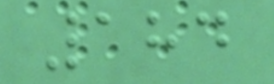184
